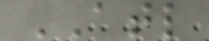ATL
